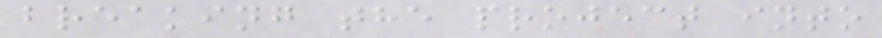breaking the project into
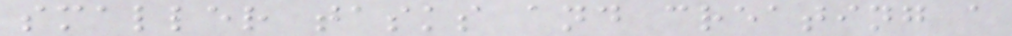smaller tasks and creating a
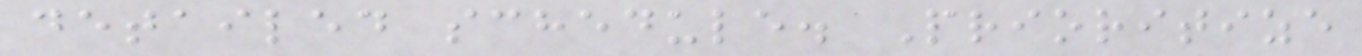detailed schedule. Prioritize
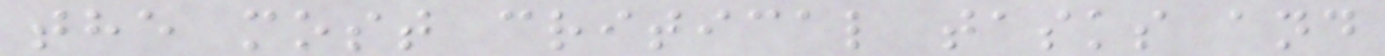the most critical tasks and
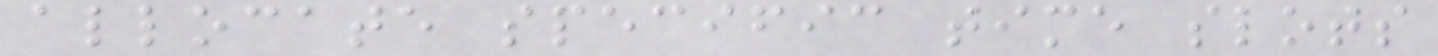allocate specific time slots
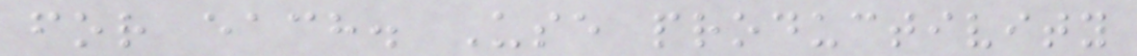for each. Use productivity
